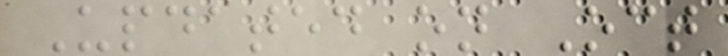Updated on Oct
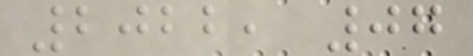2022, 07
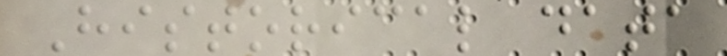Historical data
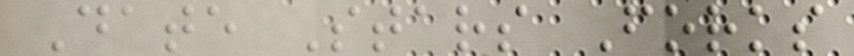Date Stars Forks
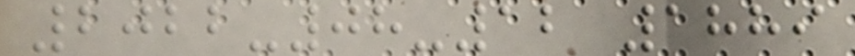2022-08-12 1889
